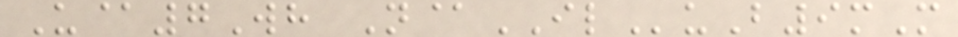U@7Wh N@ILuB9mM
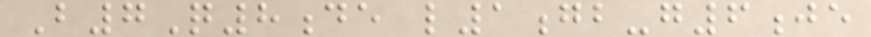B7Q8de l1gb-g6je
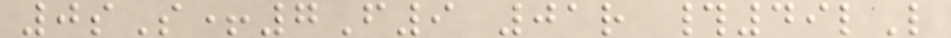0sS+7F9 01r #49lL
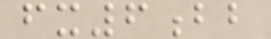fx6bb
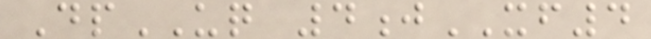DpUQ 4jXF4
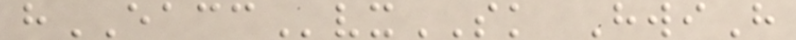hEACCvxSK HwiH
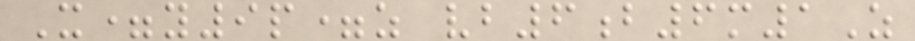X=y9p=z vb6b6m1Z
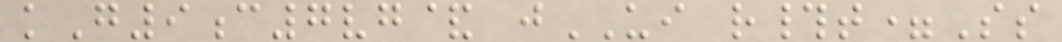kG9c7vg& jUI r#t=Ss
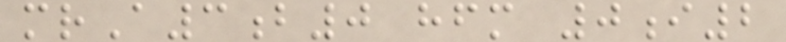mrA3b0 hfm 0i2
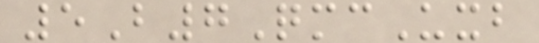5B7QmcUxb
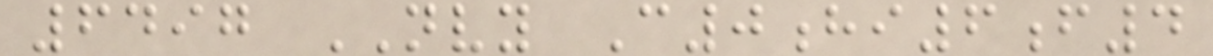6497 NVY C0hi6f4
